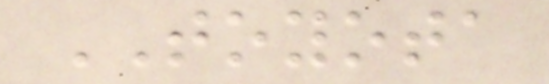TOYOTA
